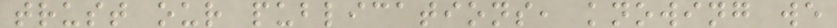trust our publications, knowing we
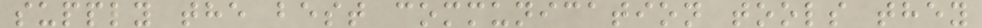supply the best communication tools they
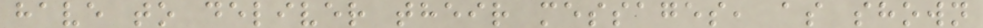have to deliver their messages, as shown
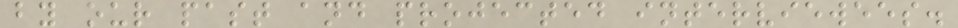by our past and projected interviewees.
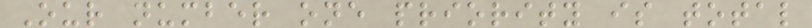Our number one priority is total
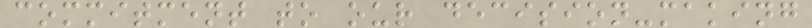commitment to our decision-making
